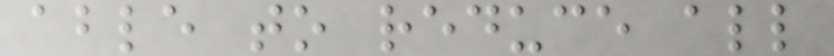able to reduce all
